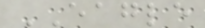EAGLE
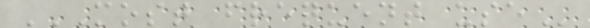MOST FREQUENT USE
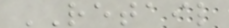RETAIL
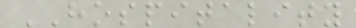HOSPITALITY
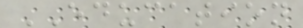EDUCATION
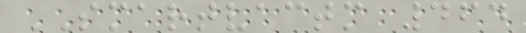SMARTVACTM 464
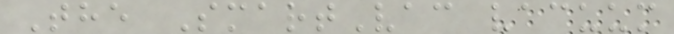The SmartVac vacuum
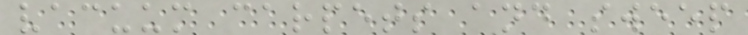vacuum carpets and sweep
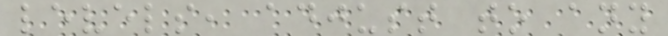levels, adjust to any
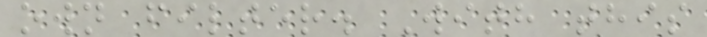own filter. With this
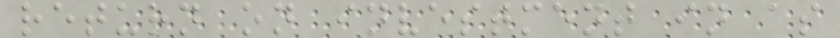return on investment in as
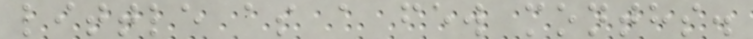little as a few months.
